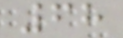68
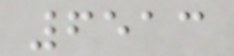6513
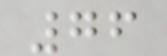76
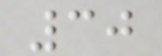30
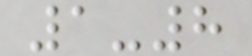1-8
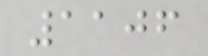1106
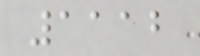1112
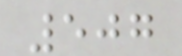507
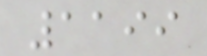1199
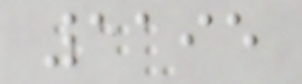1195
